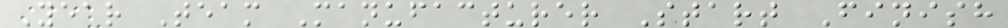Year Team Manufacturer Start Finish
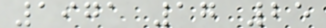1971 17 25
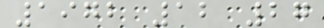1972 12 27
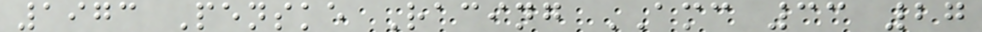1973 Penske Racing AMC 33 27
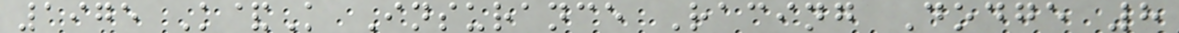1975 K&K Insurance Racing Dodge 8
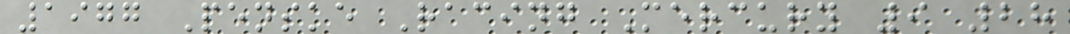1977 Penske Racing Mercury 9 28
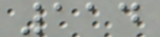114
